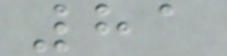81
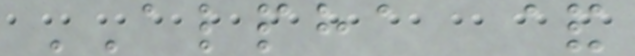ALPHA &
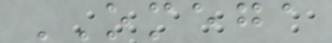OMEGA
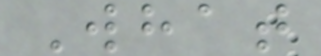What
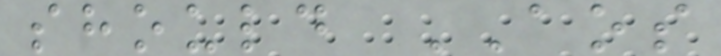should AOS
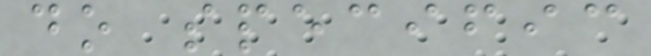do specific
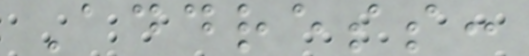Address:
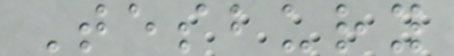Tesbury
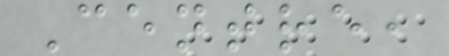Centre,
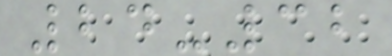24-32
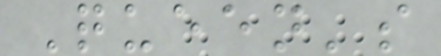Queen's
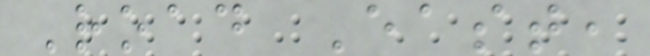Road East,
